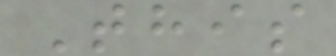This
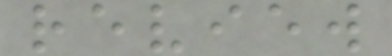review
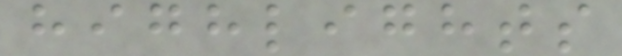highlights
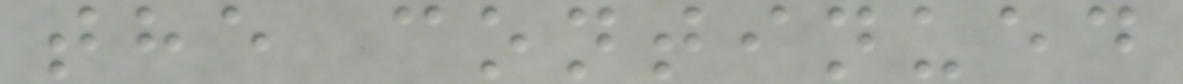the continued
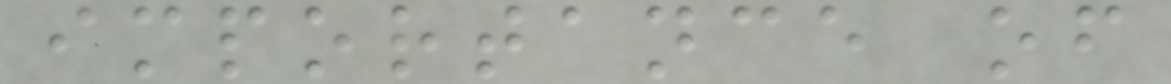importance of
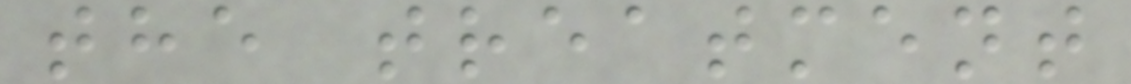the treatment
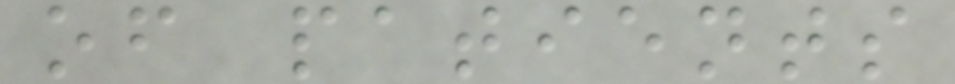of patients
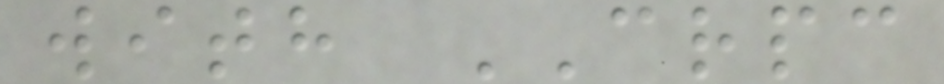with CRPC
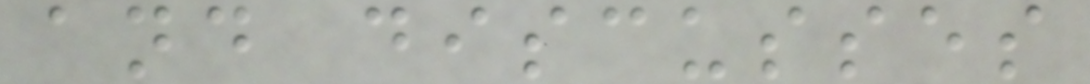and discusses
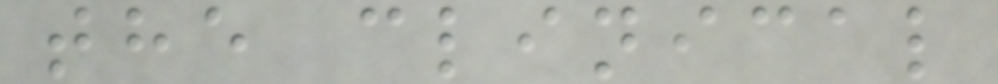the clinical
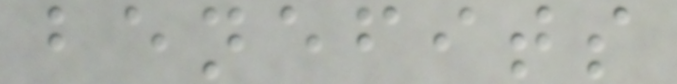benefits
